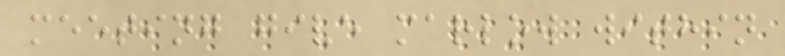meeting give marlow within
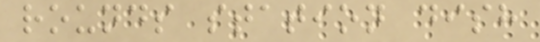rounds station dish
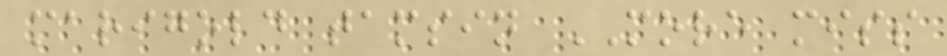marigold tamsin MORE miss
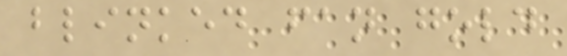blinked fan gold
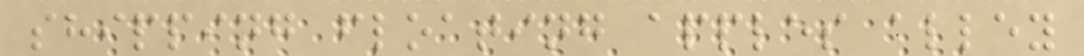shipping floating apples alley
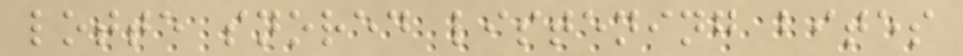lotte snored listening bites
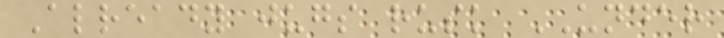Already jugs rusk UNDER
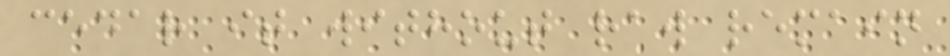cedar it without raw remain
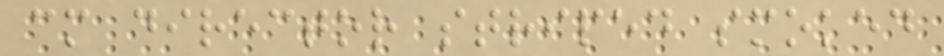cm director striped smoked
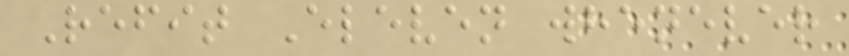Refit Eleven whenever
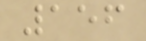156
